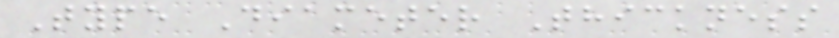Type Diameter Thickness
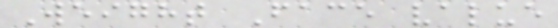Weight Face value
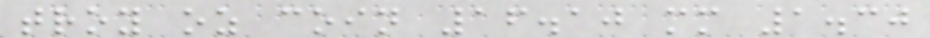troy oz coin 16.10 mm 1.30
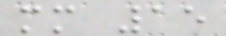mm 15
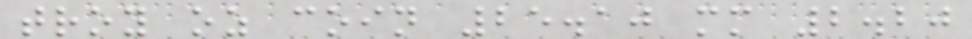troy oz coin 25.10 mm 2.20
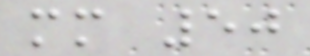mm 50
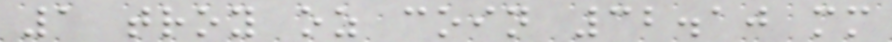1 troy oz coin 32.10 mm
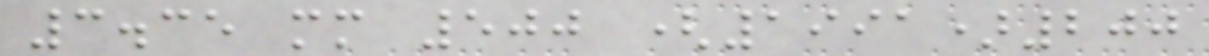3.35 mm 500 (1991)200
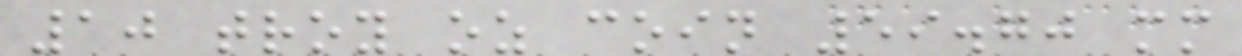10 troy oz coin 59.70 mm
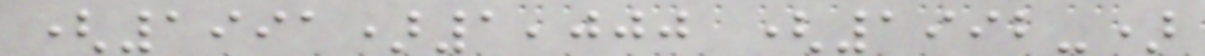(1991)1,000 (1992-)
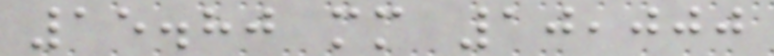15.80 mm 10,000
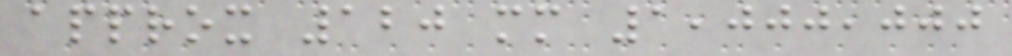approx 120 mm 1,000,000
